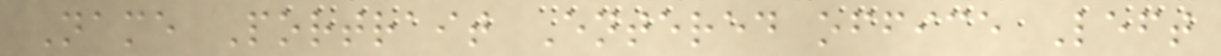Name Portrait Entered office Left
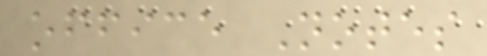office Notes
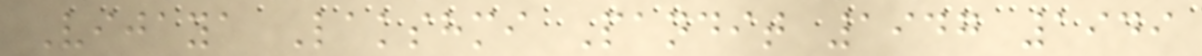Vijaya Lakshmi Pandit 1947 1949
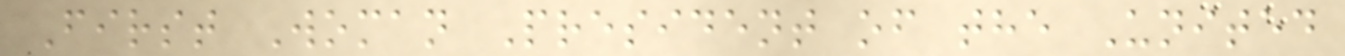First Woman President of the United
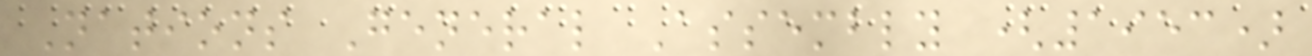Nations General Assembly (1953)
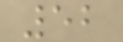52
